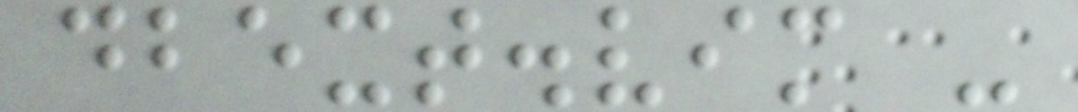dbext.vim -
